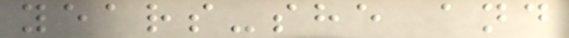years-she and
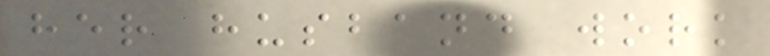her husband work
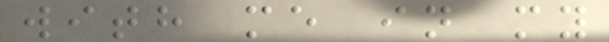with me in my
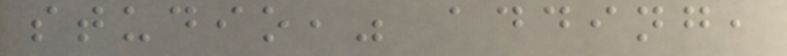studio," adding,
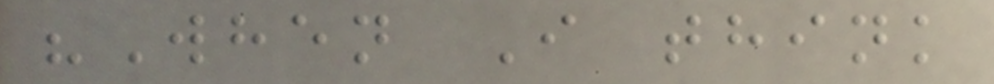"When I think
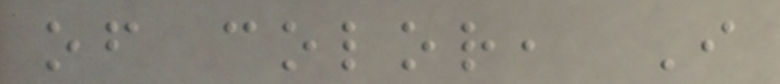of color, I
